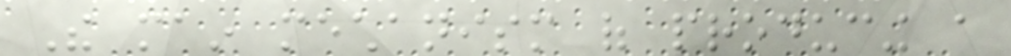The main mechanism of producing a
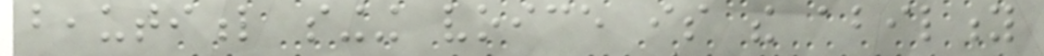beautiful singing voice is the ability
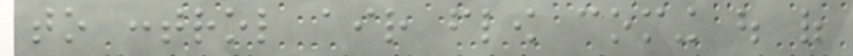to control air flow coming out of
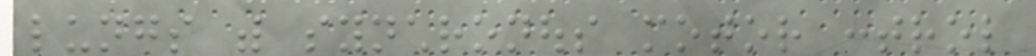lungs with synchronous motor control
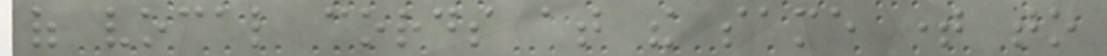of vocal cords at the same time to
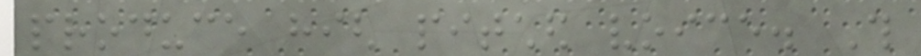produce high pitched voice. This
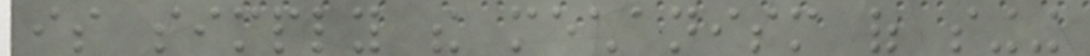is simply the mechanism of singing
